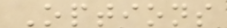Options
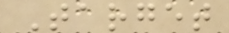Target
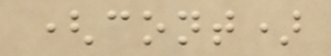(cont)
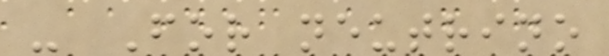- For neutrino
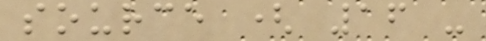source ( 16 -
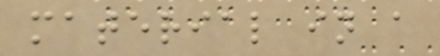material in a
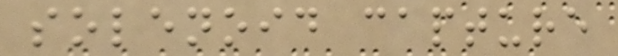solenoid capture
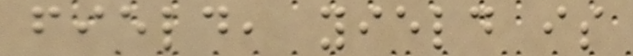field, yield is
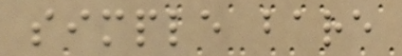simple bare
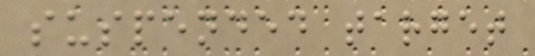suspended target
